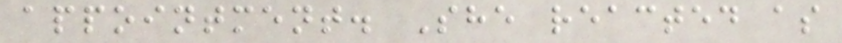appointment. She reacted as
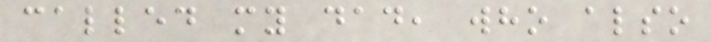called my dad, who also
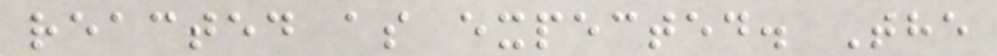reacted as expected. The
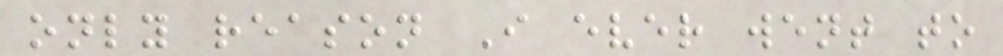only reason I ever went to
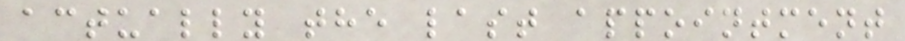actually the last appointment
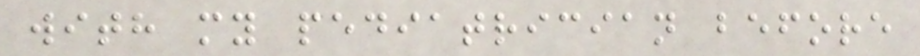with my pediatrician before
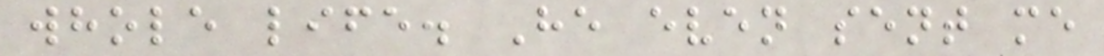whole life. He even sent me
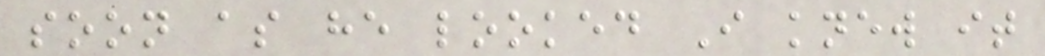soon as he looked I knew it
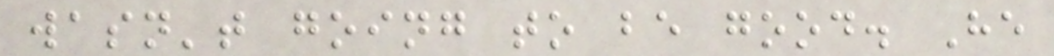wasn't going to be good. He
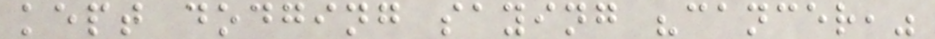kept dodging saying "cancer,"
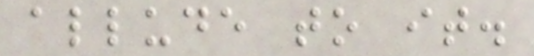allude to it.
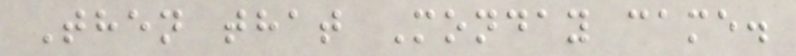Then that Monday came.
